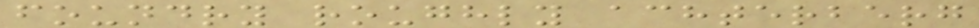foundry roughly achterberg
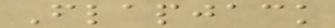Flapjack
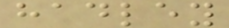hadley
